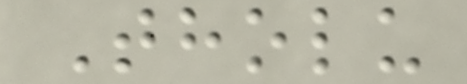Tholu
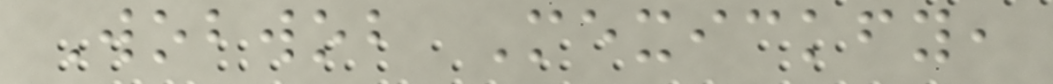Wobwob Mexickfy,
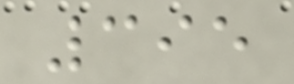395
